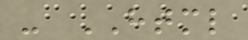- HTML
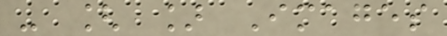- [ ] Images
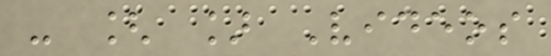- [ ] Videos
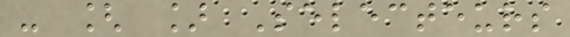- [ ] Selecteurs
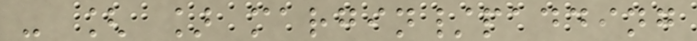- [ ] margin/padding
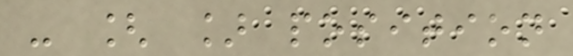- [ ] position
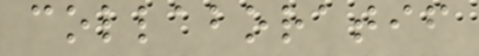collaboratif
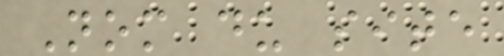Nom du site
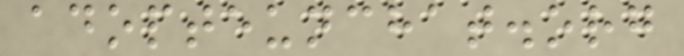adopteunchat.org
